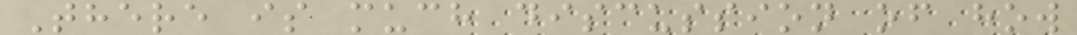There is much discussion of how
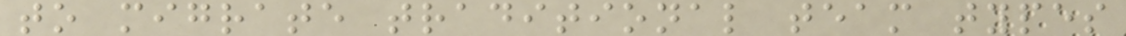to migrate traditional team types
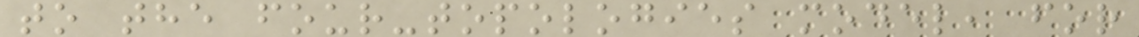to the four-topologies model, for
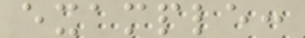example:
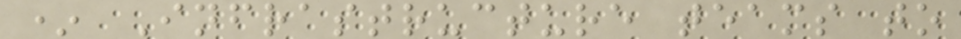* Infrastructure teams to
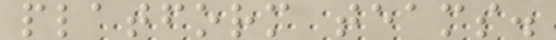platform teams.
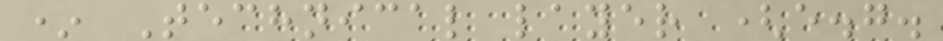* Technical layer (e.g.
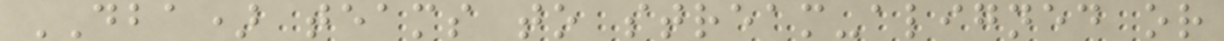DBA) teams to stream-aligned or
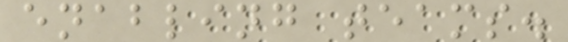enabling teams.
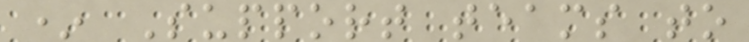* Support teams to
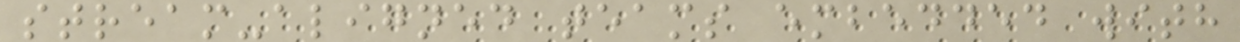stream-aligned teams embedded with
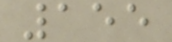155
